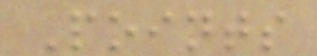Points
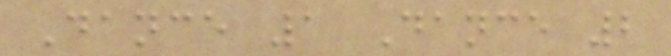Dance 1 Dance 2
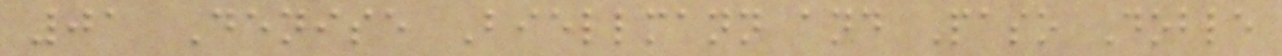01 Denise Biellmann and Paso Doble
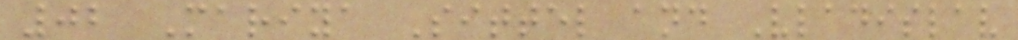02 Mariya Sittel and Vladislav
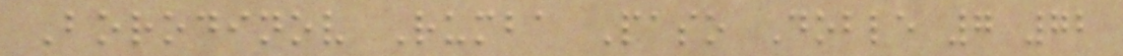Borodinov Rumba Paso Doble 7 72
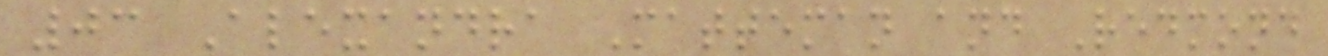03 Alexandra Matteman and Redmond
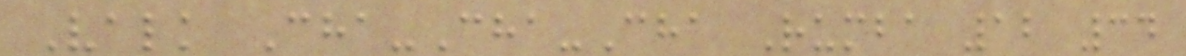Valk Cha-Cha-Cha Rumba 12 34
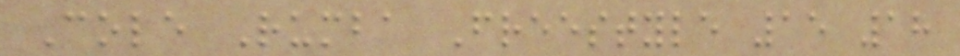Cole Rumba Freestyle 15 18
